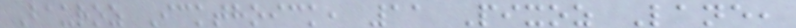Bauroz Ickthoick, 11 Pixoz Lane,
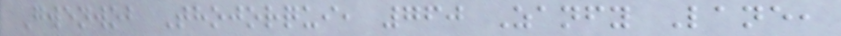Gwenwob Thojorqui, 760 Zanfy Lane,
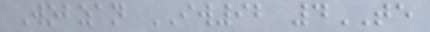Wobzan IW92 4TE
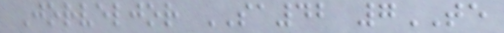Jorveljor SA42 7TE
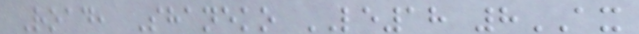Road, Shaneko LE18 8AX
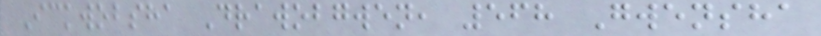Ickwobsha Drawobgwen, 568 Gwensha
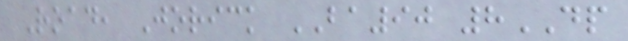Road, Jorick BA90 8DP
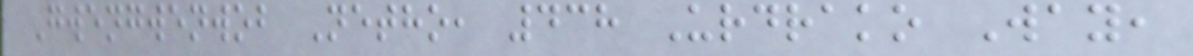Gwengwenwob Netho, 438 Urdrako Way,
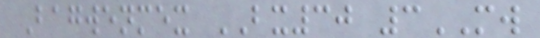Bagwenmex BX30 3MW
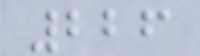226
